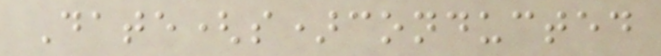Date(s)conducted
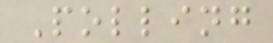Polling
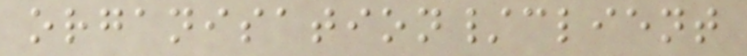organisation/client
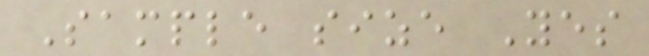Sample size Yes
